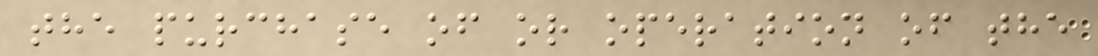the purchase of or operation of the
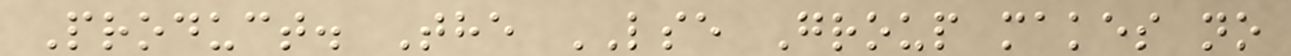Product. The LSE Group makes no
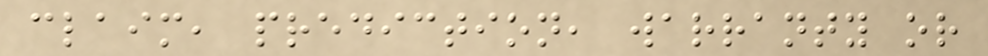claim, prediction, warranty or
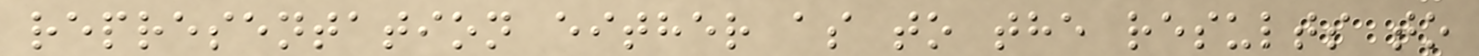representation either as to the results to
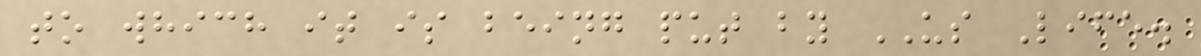to which it is being put by US Life.
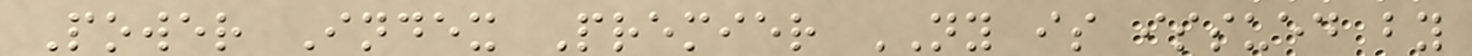Power Index Premier NY is issued by
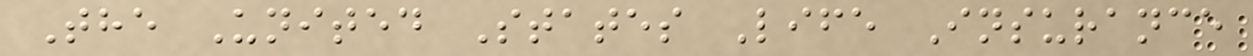The United States Life Insurance
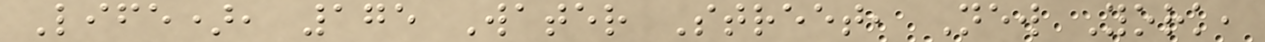Life), 175 Water Street, New York,
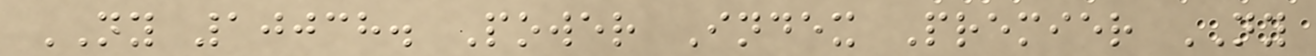NY 10038. Power Index Premier NY
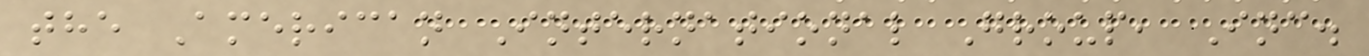the American International Group, Inc.
